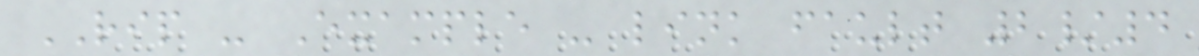RIP - Example - link fault 2/4
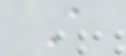A
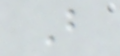B
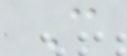C
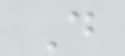D
